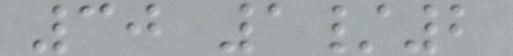30 1/2
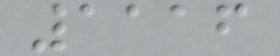1116
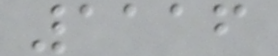1116
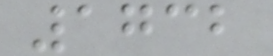1732
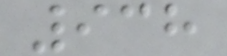938
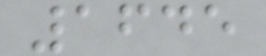1645
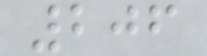206
